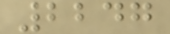2247
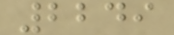2249
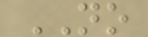NO
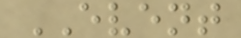EVENT
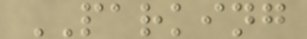PARKING
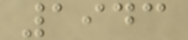1943
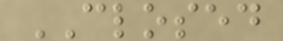CLOSED
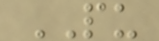PU
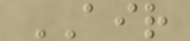AIR
